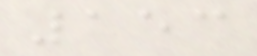153
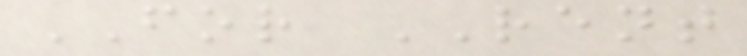FOR RENT
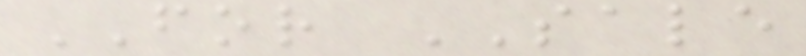FOR SALE
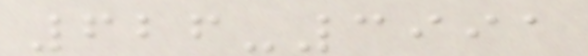626-3991
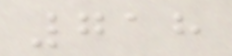718
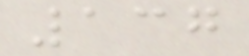137
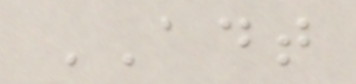ADT
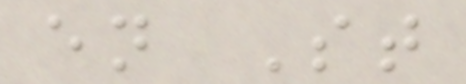en St
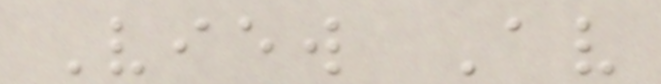View Av
